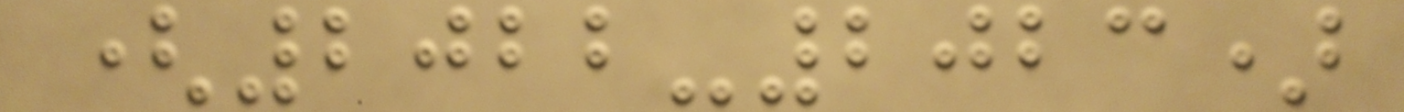(2022-2023)
